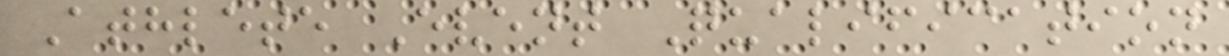Athlete Event Qualification
